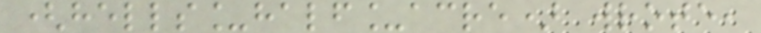(hells_half_acre) wrote,
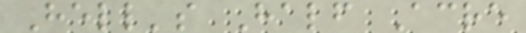Hell's Half Acre
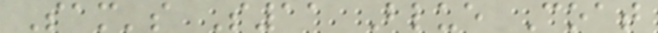Sam's S11 Blue Coat
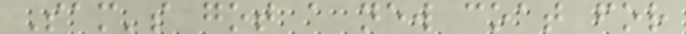Sam's got a new coat for
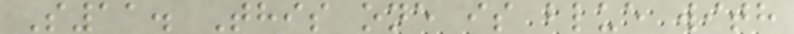S11. This one is blue with
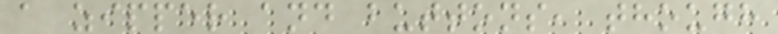a zipper and buttons, though
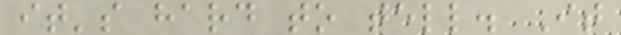it's hard to tell. It
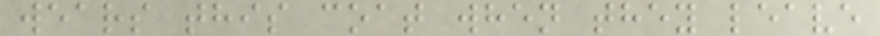wears this coat when they leave
